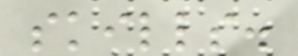skills.
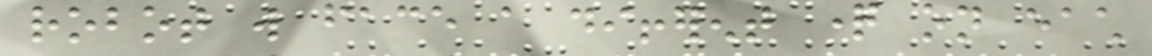robot will face a different question on each
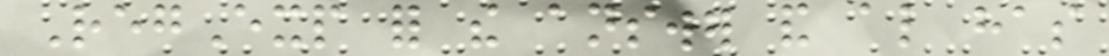RegExp for the answer and also has
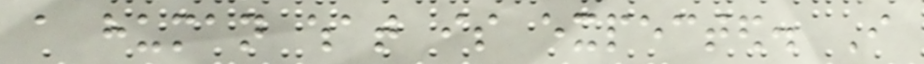a human what is expected. I
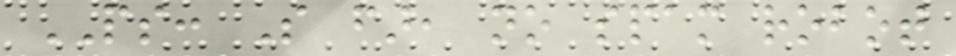PS: So far, no spam robot
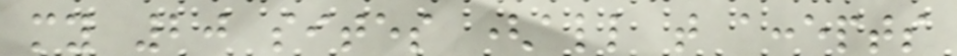my 20 sites (all that accepts
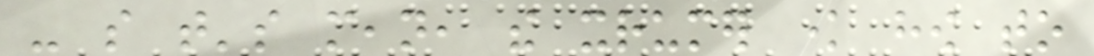- so that's mean, the xrumer know how to
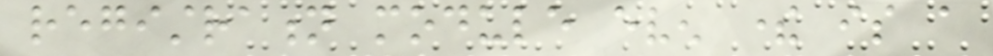registration module even there is a
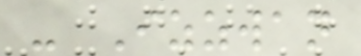- Izzwan
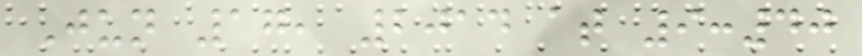Jun 17, 2014 at 9:40
